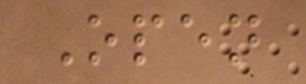Open
